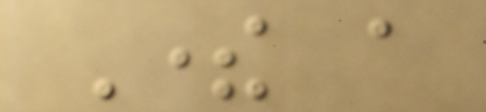There a
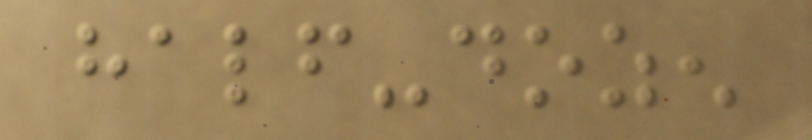half-dozen
